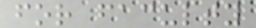for faculty
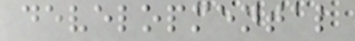developmental
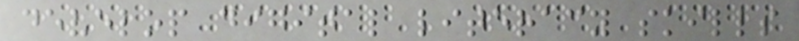develop digital literacy skills
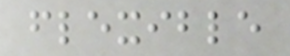flexible
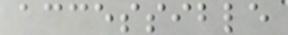accessible
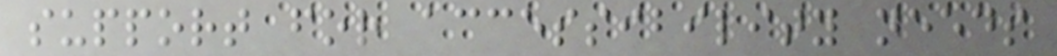support for accessibility needs
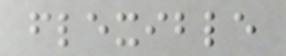flexible
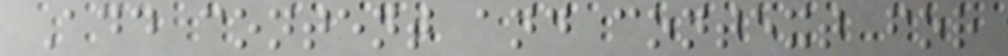Add content and context for
